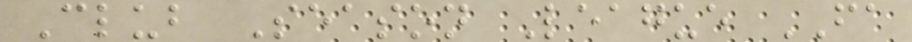Club Season League FA
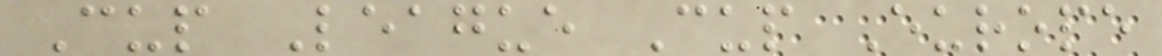Cup League Cup Europe
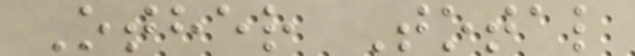Other Total
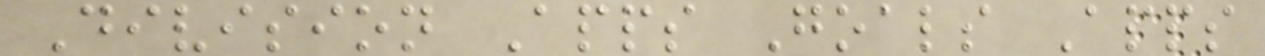Division Apps Goals Apps
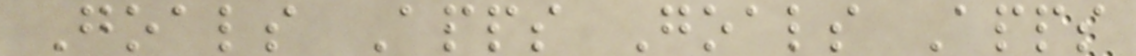Goals Apps Goals Apps
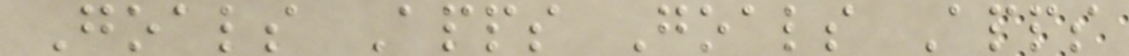Goals Apps Goals Apps
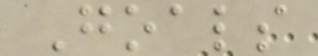Goals
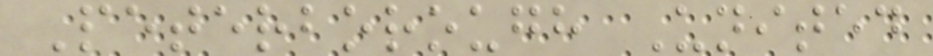Peterborough United
